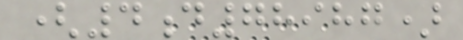(4d78987)
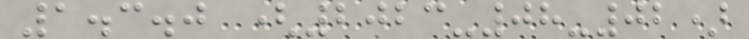1.3.0 (2023-08-02)
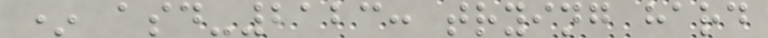* asd-2123: trying hard
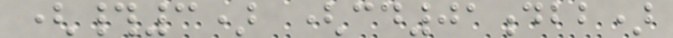(#3) (cd01dbb)
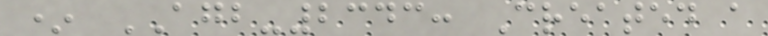* AGB-2343: Created a
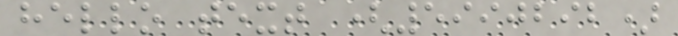hello text (5990292)
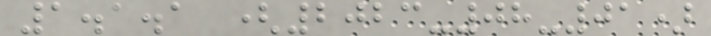1.1.1 (2023-08-01)
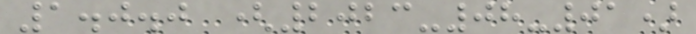1.0.0 (2023-08-01)
